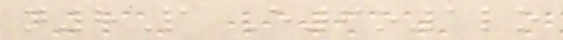n8P E6o1lo
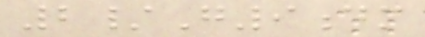2/G9dm
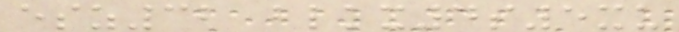esz32 blkx4s5xu
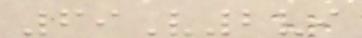69V2vi
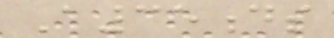A35ds
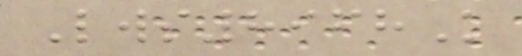Lws8968K
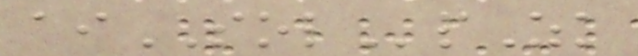aiSOLpZk
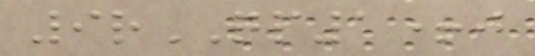9rQP1+j
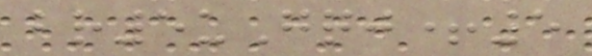br5uGqj+5
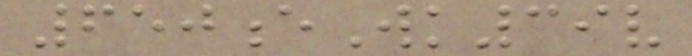650eWk39v
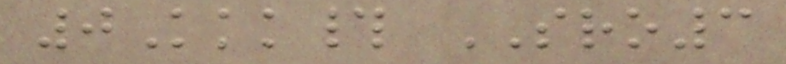0Kkk# SRO3
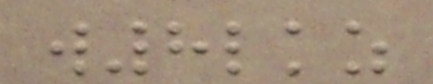w8lkz
